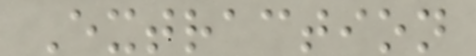Extraction
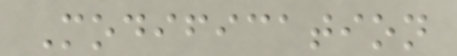Modification
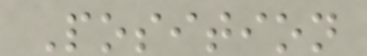Position
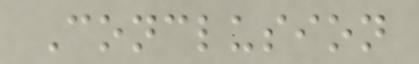Conclusion
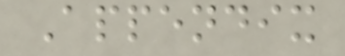Appendix
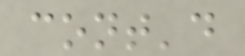cont'd
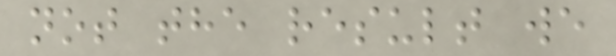not the result we
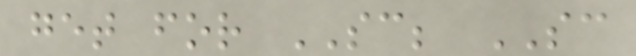get for SC; SC
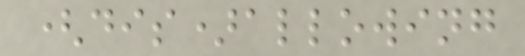(dis)allowing
